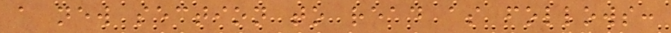a new section to read as follows:
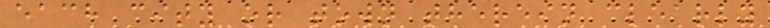each city or town therein clearly
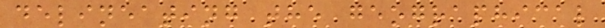delineating the geographical
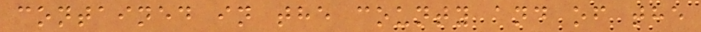contained in the county and of the
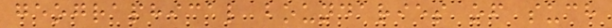geographical boundaries of such
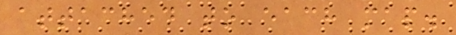attached to each map.
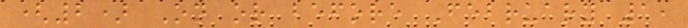(2) On or before February 1,
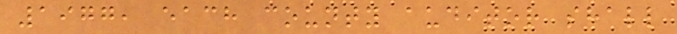1977, each county auditor shall
